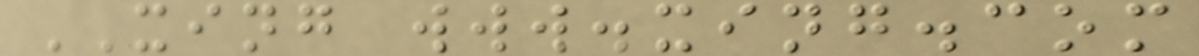XING www.xing.com
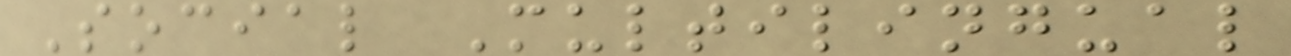Social Multilingual
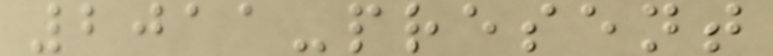2011-present
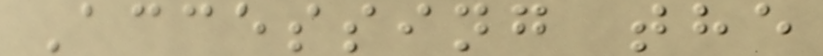Accessing the
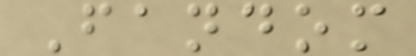Fandom
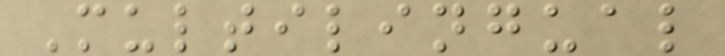Multilingual
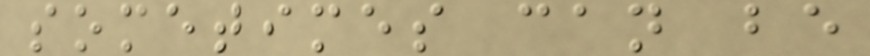sometimes can be
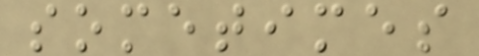sometimes
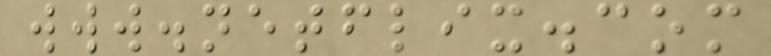www.netflix.com
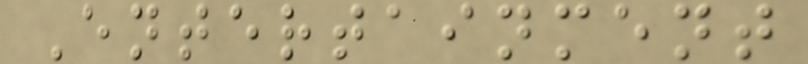Entertainment
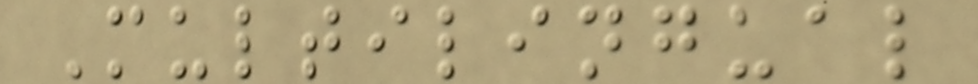Multilingual
